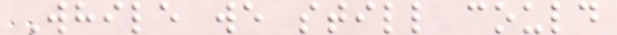While we still could
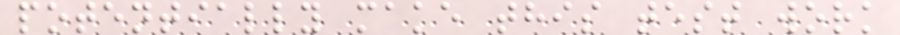potentially make this test work
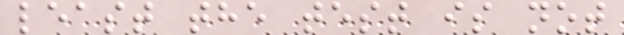least the test is not
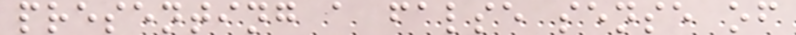presenting a false sense of
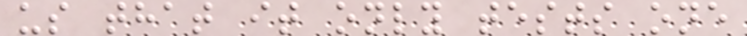us that it only tests one
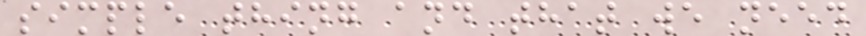simple thing and that we need
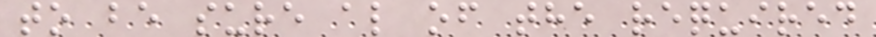to be sure al of the required
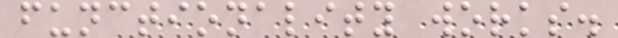functionality works.
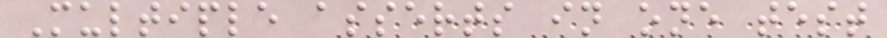Multiple asserts in one test
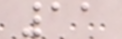11
